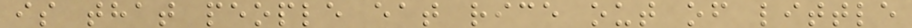is that people eat rice out of little
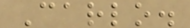Carlo.
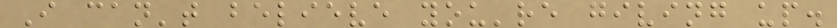I can't believe you're giving up.
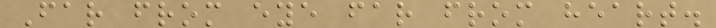Far from eye far from heart.
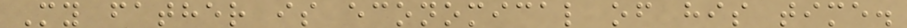My father is economical of his time.
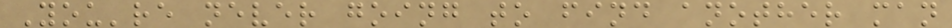You're never going to find another man
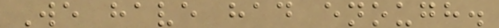We have had enough.
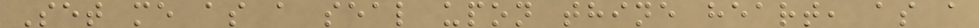Set me as a seal upon thine heart, as a
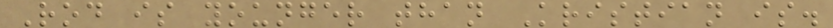Rod is younger than Kristian is.
